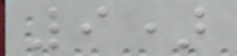9)
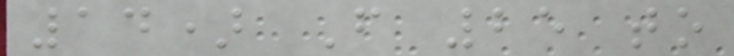14) From 25 to
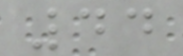44
